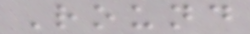Round
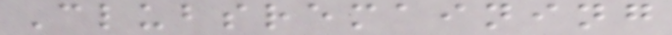Clubsremaining
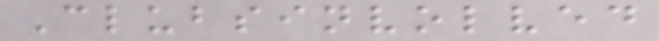Clubsinvolved
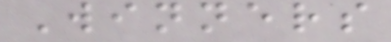Winners
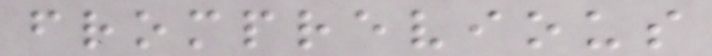fromprevious
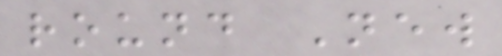round New
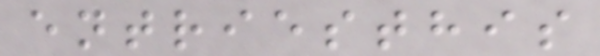entriesthis
